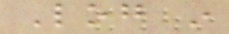Log in
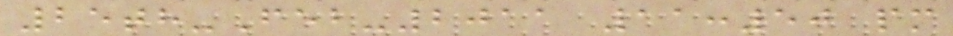25th-Feb-2011 11:50 pm
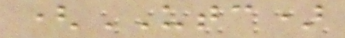(UTC)
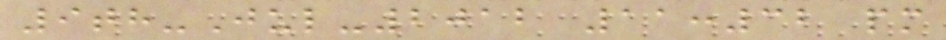9th-Jul-2012 11:32 pm
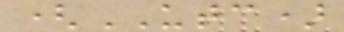(UTC)
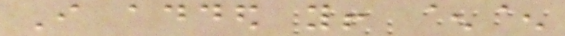I added you! ^^
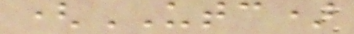(UTC)
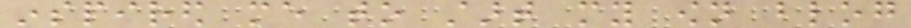inspired me to start my own blog
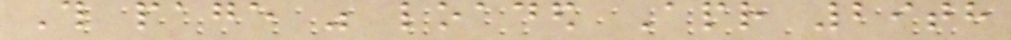This page was loaded Apr 29th
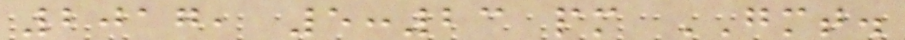2017, 5:23 pm GMT.
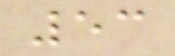53
